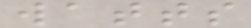watts
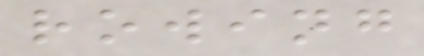rowing
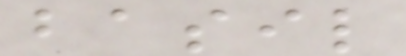basil
